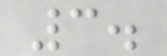3.
